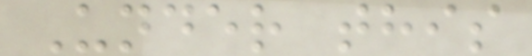Under this
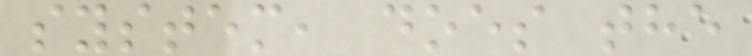system, does the
